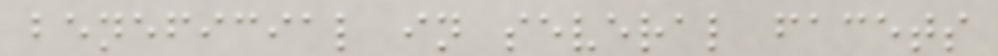beneficial in several facets
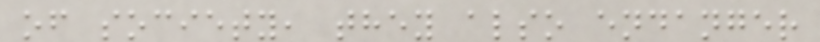of society, they also endanger
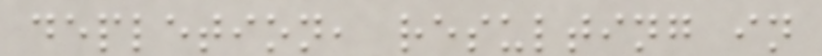depletion, resulting in
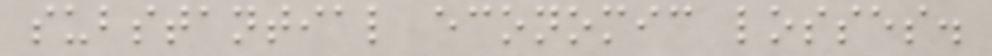substantial economic losses.
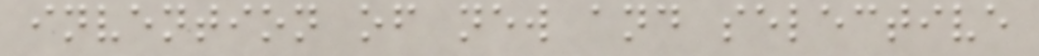invention of new and selective
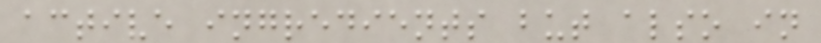active ingredients but also in
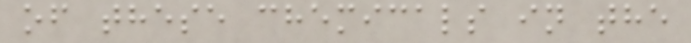of these chemicals in the
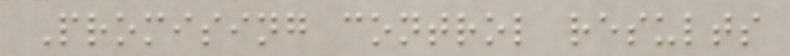Promising control results
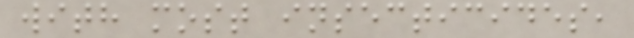with most insecticides,
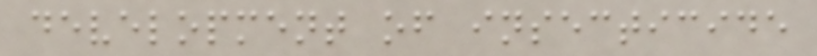development of insecticide
